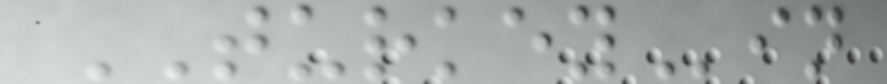TURKEYin
